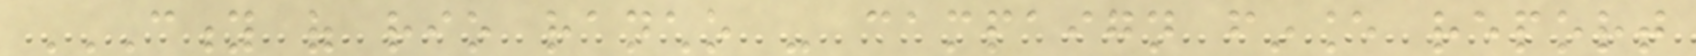CITY OF RIO RANCHO - CAMPAIGN FINANCE REPORT
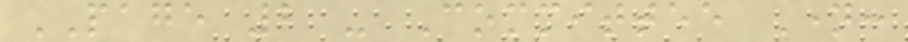PAGE 2 - Committee Name:
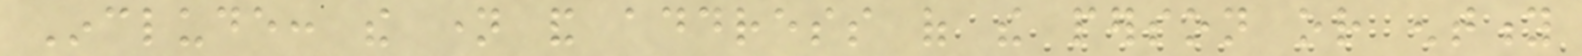Include: the name and address of the person or entity
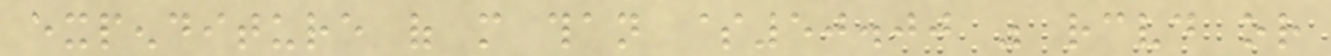expenditure of more than $50.00 was received or
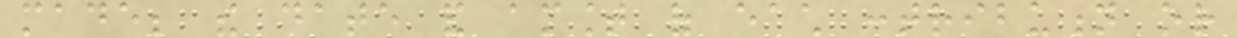made; the date and amount of each contribution or
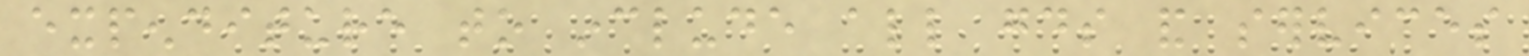expenditure to include all goods and services
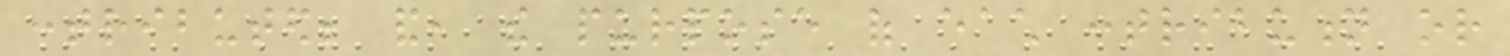contributed; and, the purpose of each contribution or
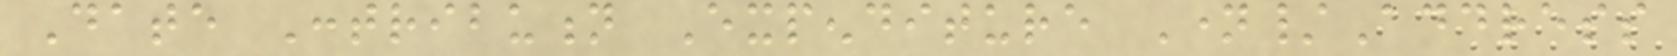Date Contribution Expenditure Name/Address
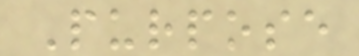Purpose
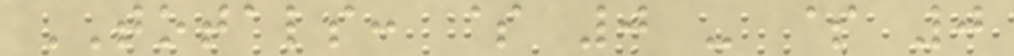TOTALS: $ 0 - $ 0
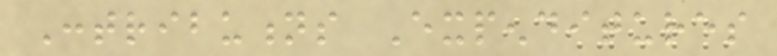Contributions Expenditures
